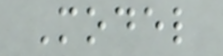Model
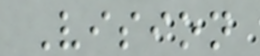Vision
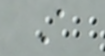A
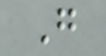G
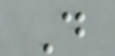D
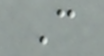C
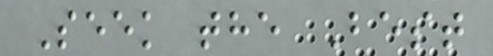Seek the Best
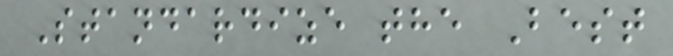Standardize the Best
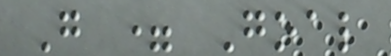G = Goal
